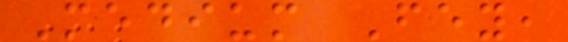Medium Fey,
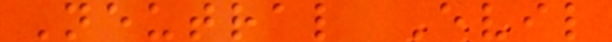Neutral Evil
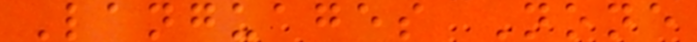Languages None
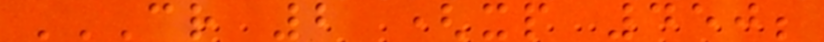CR 2 (XP 450;
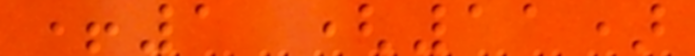+1 (11)
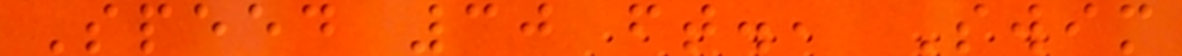Speed 30 ft., Swim
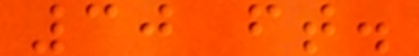30 ft.
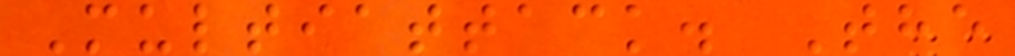Multiattack. The
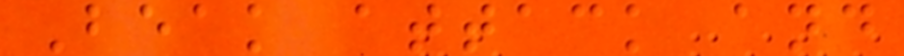Beak attack and
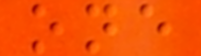one
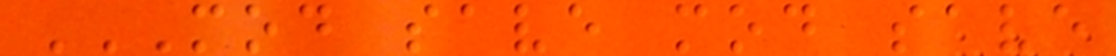MOD SAVE MOD SAVE
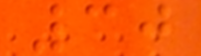30
